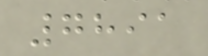7891
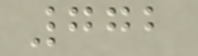772
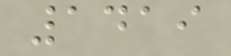1419
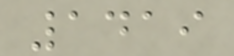1419
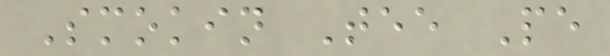Smokin Tee Pe
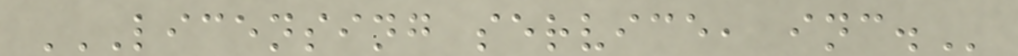LICENSING SERVICE, INC.
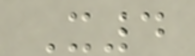X4
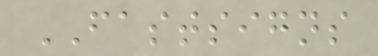FASTSIGNS
